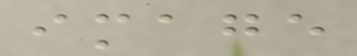image
